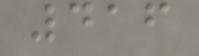416
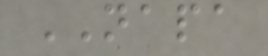NAPA
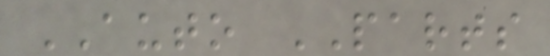AUTO PARTS
